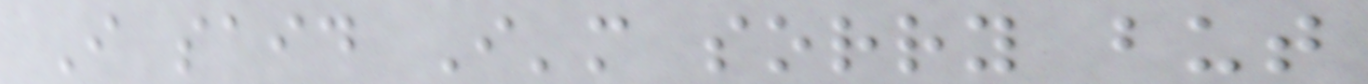I said I'm sorry but
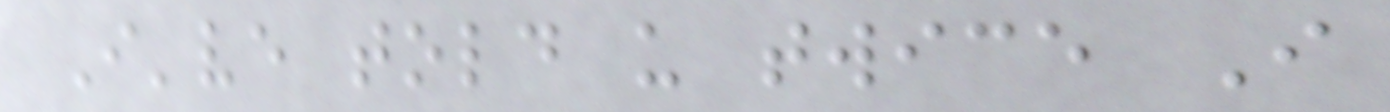I've told u twice I
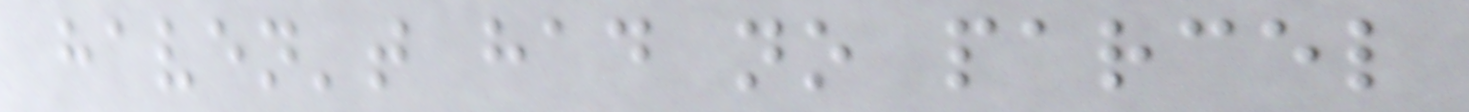haven't had no parcel
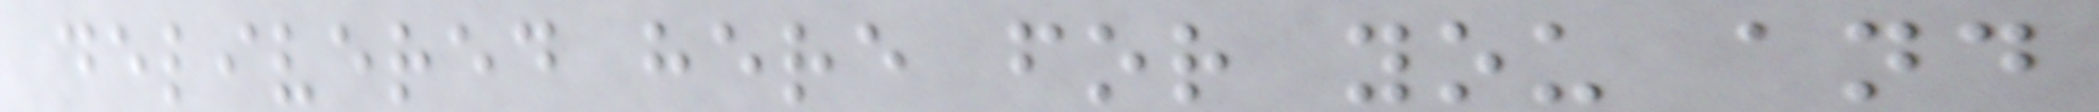delivered here for you and
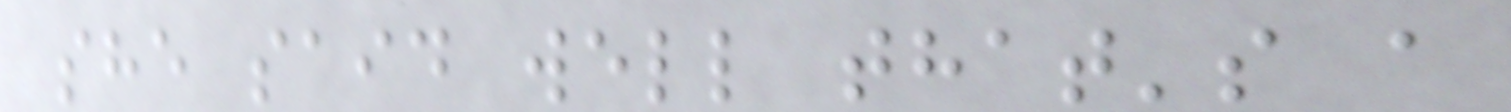she said well that's a
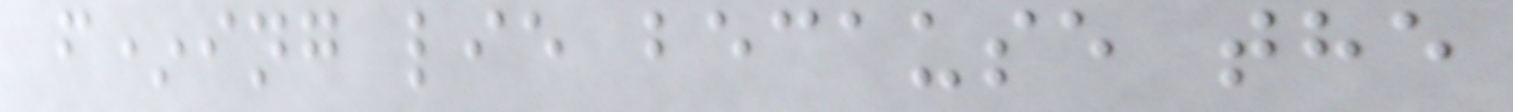f*ing lie because the
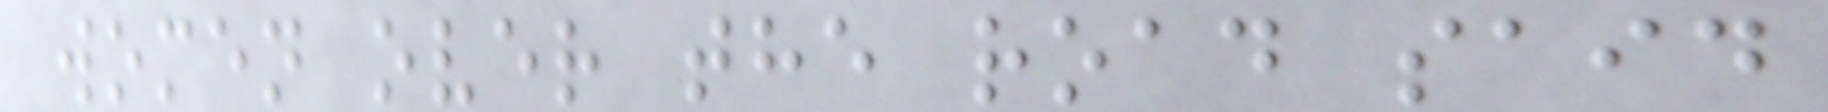women over the road said
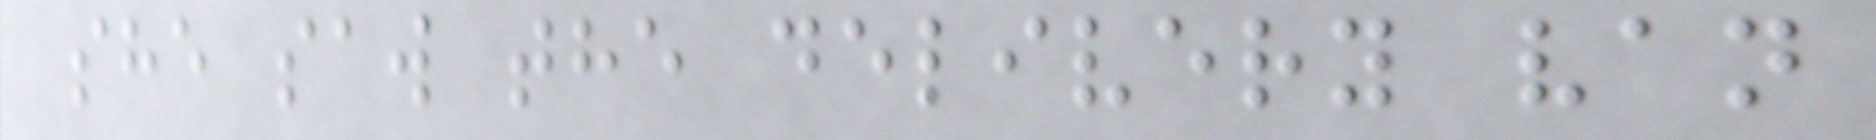she saw the delivery van
